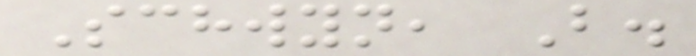Schwyn, B.
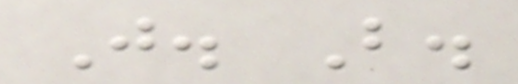J. B.
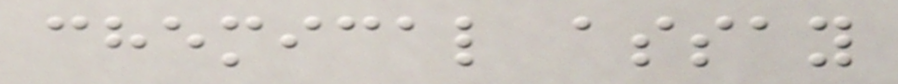chemical assay
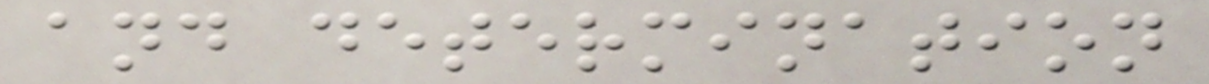and determination
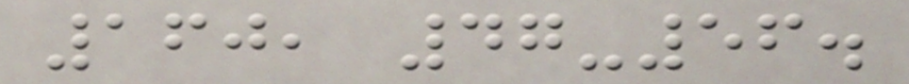160, 47-56.
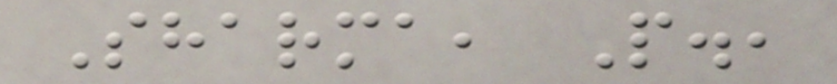Sharma, P.,
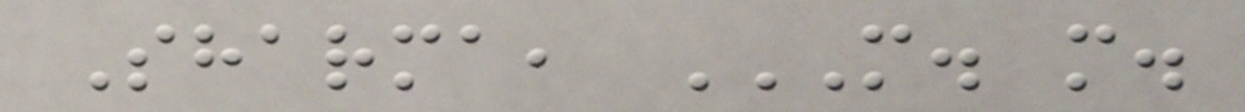Sharma, M. M.
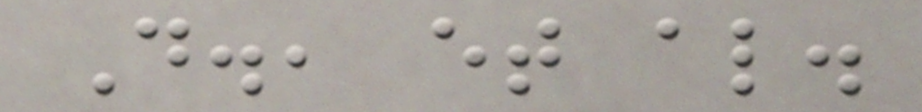D., et al.
